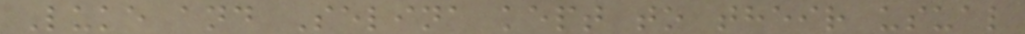Luke and Selina kept to their usual
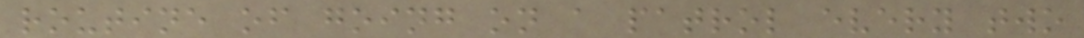routine of going on a patrol every two
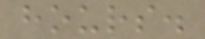hours.
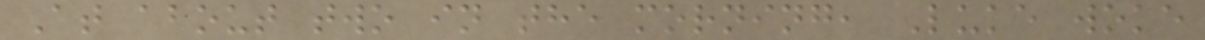At about two in the morning, Luke woke
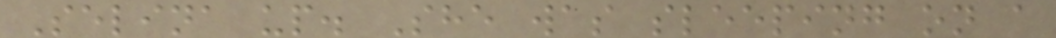Selina up. She was sleeping on a
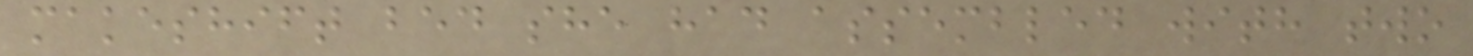makeshift bed she had assembled with two
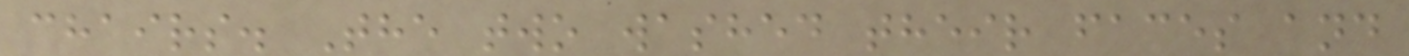chairs. The two washed their faces and
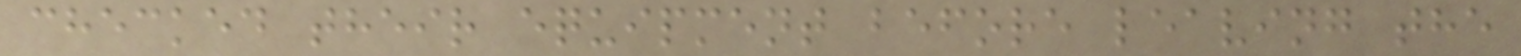checked their equipment before leaving the
